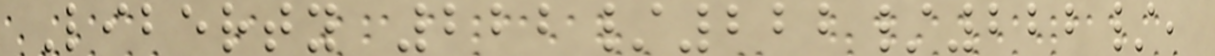Liberty 222/222/222/,
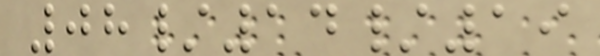08/14/19
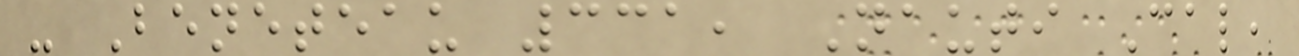- Beneteau 331, Nauti Cal,
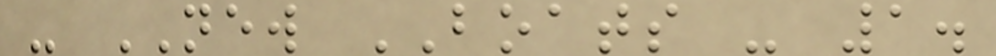- NEW BOATS - 1.
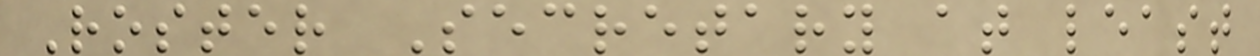Roster Secretary at least
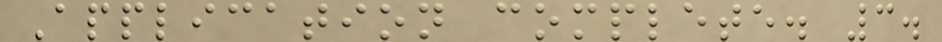Application complete. 3.
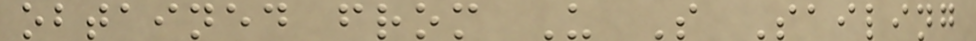obtained from U S Sailing
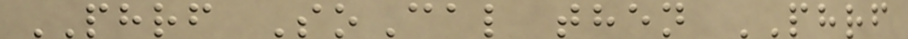PHRF SoCal then PHRF
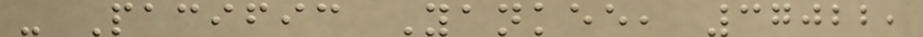- Pacific Yankee, 37022,
